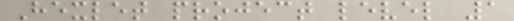Hexlet project level 1
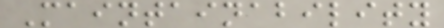Maintainability
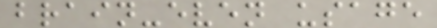brain-even usage
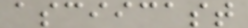asciicast
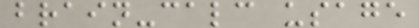brain-calc usage
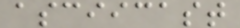asciicast
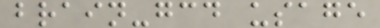brain-gcd usage
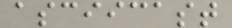asciicast
